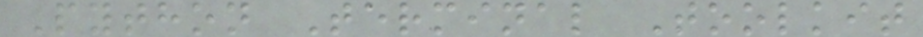Python Terminal Toolkit
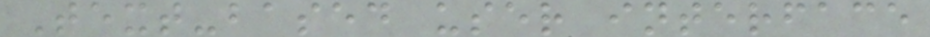Text-based user interface
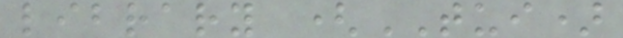library (TUI)
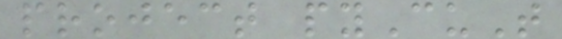project pyCuT
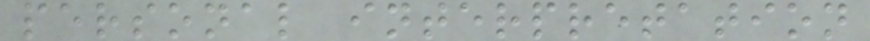personal interpretation
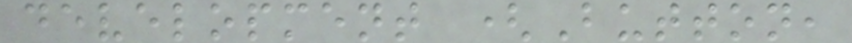development (Button,
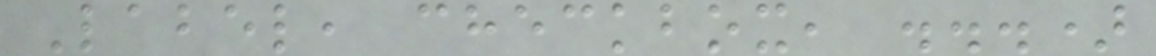Label, checkbox, ...)
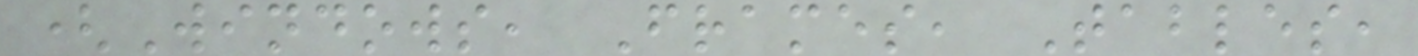(Windows, Frames, Tables,
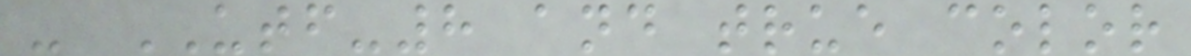- UTF-8 and true color
